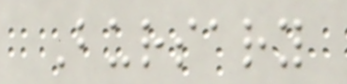Bursary
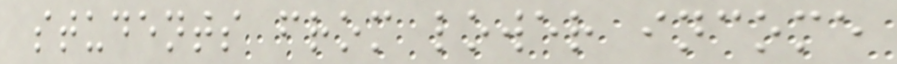students from lower income
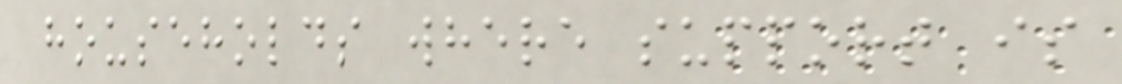households where support is
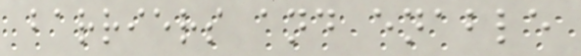barriers and enable
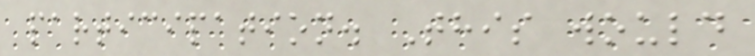participation. This would
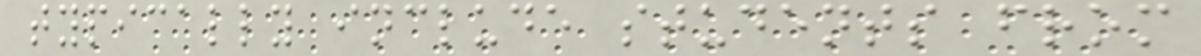typically include students from
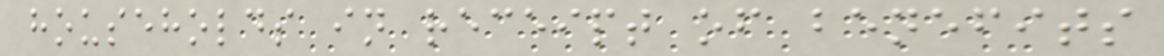households in receipt of benefits
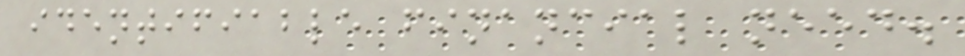identifiable financial need.
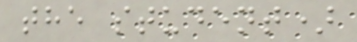the student)
